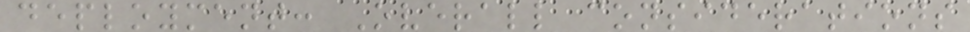deployment: Overall considerations
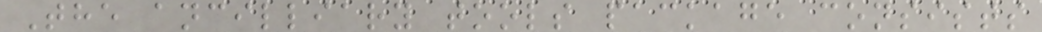The ancilliary tools package consists
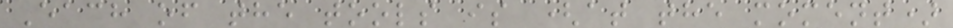Each of the tools is (at the moment)
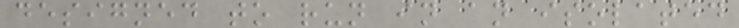designed to run in an isolated
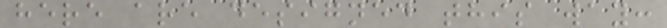here are designed this way:
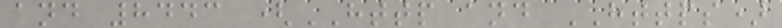and 8443 (HTTP and HTTPS)
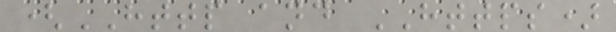(HTTP and HTTPS)
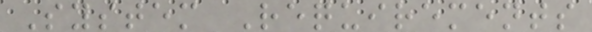System Requirements
